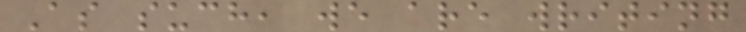As such, we are writing
